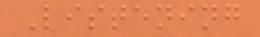Listening
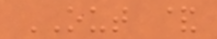OUT &
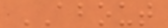ABOUT
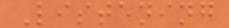Listening
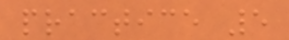practice 5
